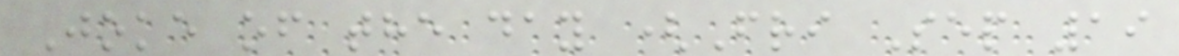Joke of the day (Fri Sep 19
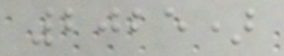2025)
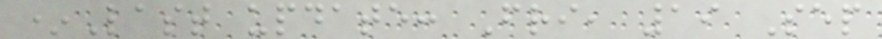*Last update: Fri, 19 Sep
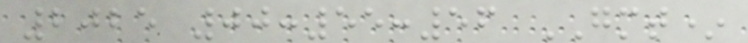2025 00:55:56 GMT*
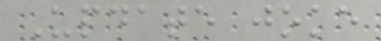Update joke
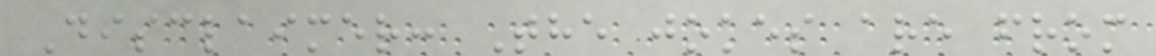Disclaimer: The jokes are from
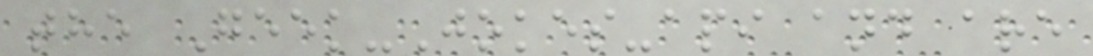the Geek-Jokes-api and are
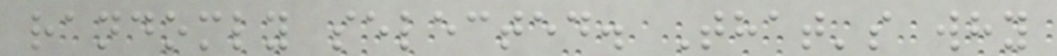randomly selected. That's why
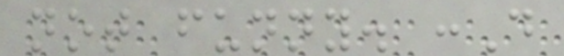not funny. :D
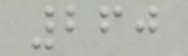260
